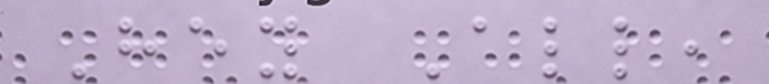Hey All,
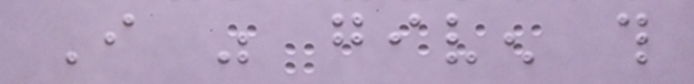I was given this
